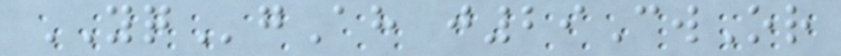YQgAh j29CwOr
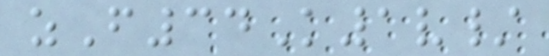zF34K1v/
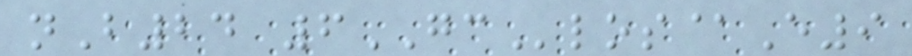nB24 6GClos@E9
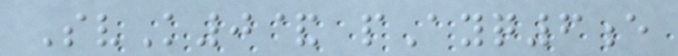SvK0& pAyq6e
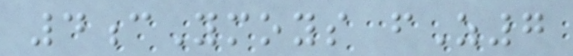4cYmoys fZ7
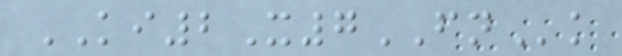KI2X7FNk
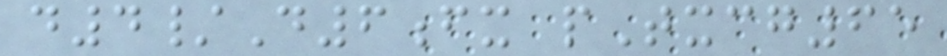d4/D6fx pTxcg65
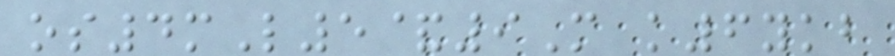os4mL5&9M k6ykb
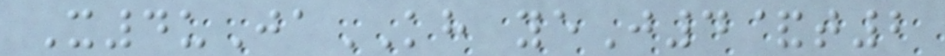X4uJaKH yeJ4&t2
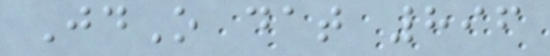JdO dat 896
